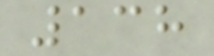138
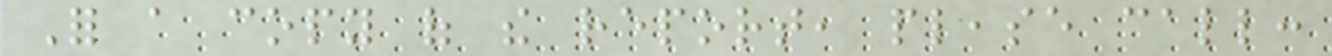For a copy of the report, please call:
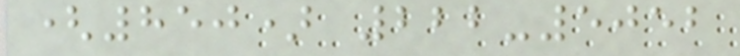(850) 222-5052
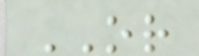OR
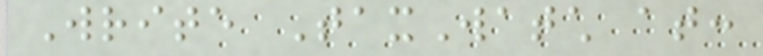Write TaxWatch at:
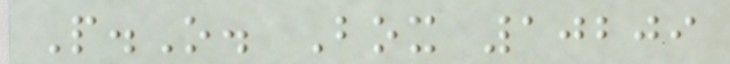P.O. Box 10209
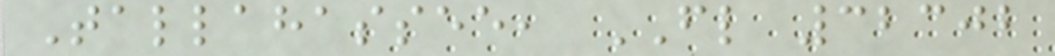Tallahassee, FL 32302
